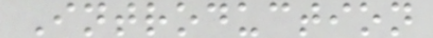Introduction
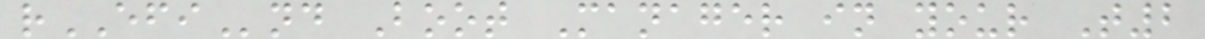rEFInd Boot Manager in your T2
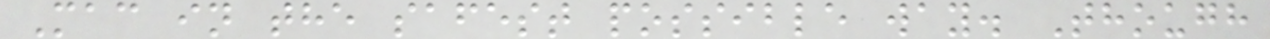Mac in the safest possible way. Though
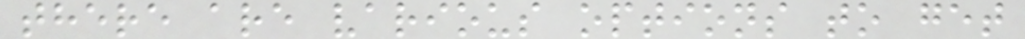there are various options to get
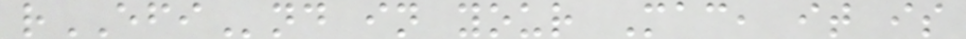rEFInd in your Mac, it is
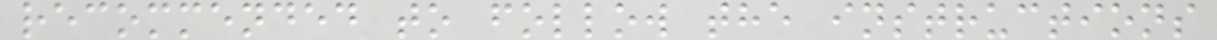recommended to follow the instructions
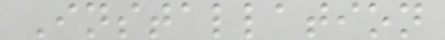Installation
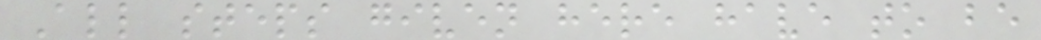All steps given here have to be
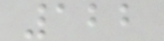122
